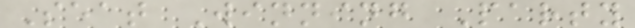Seat Winning Party
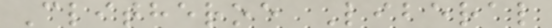Clitheroe Liberal
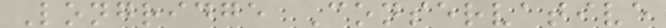Longridge Conservative
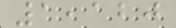1,120
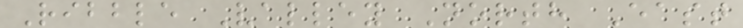Ribble Valley North East
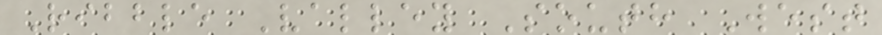Ribble Valley South West
